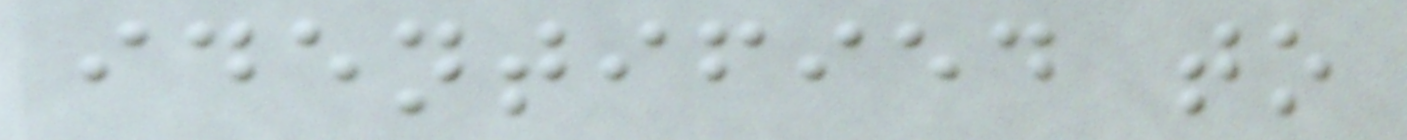identified to
